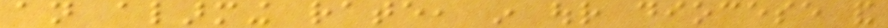an alarming rate, in our diocese and
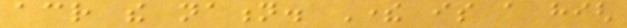across the nation. There is a high
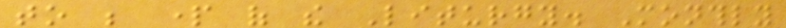to be part of the Liturgy. Monthly
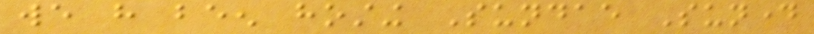we have been hosting Sundae Sunday
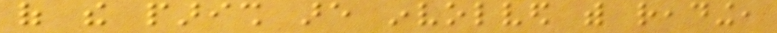of the parish are involved with reading,
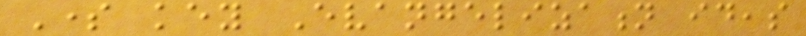Some key Evangelization ideas
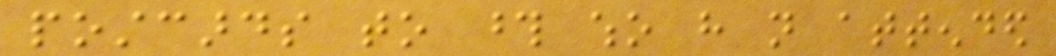postcards to those who have not attended
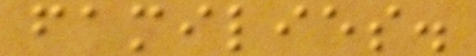families.
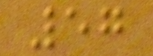57
